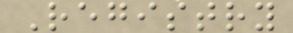Registry
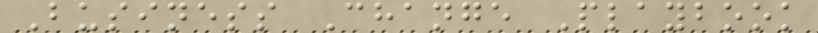Business Change Playbook
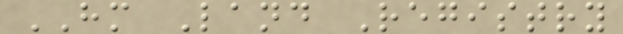HM Land Registry
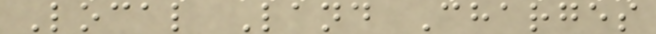Local Land Charges
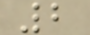2
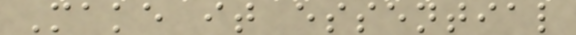Make it essential
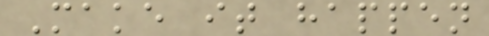Make it happen
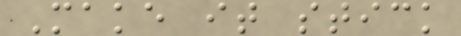Make it stick
